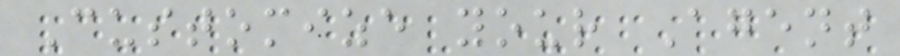Customize your Agent
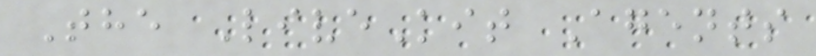The LiveKit Agents
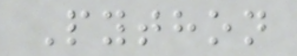Python
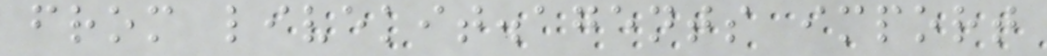from livekit.agents import
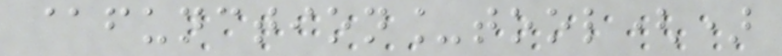@function_tool()
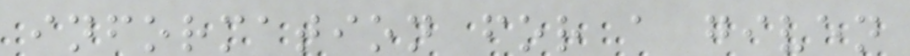information for a given
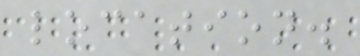location.
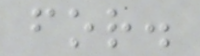for.
